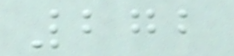272
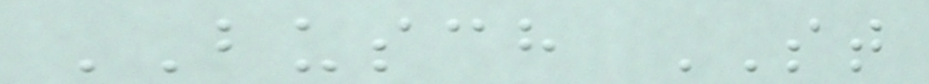BUSCH ST
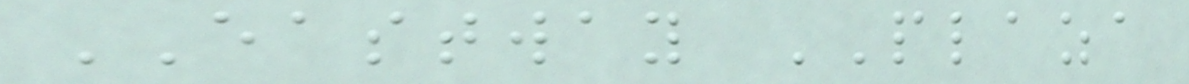EASTWAY PLAZA
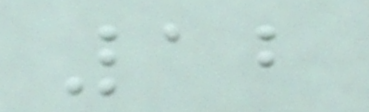12
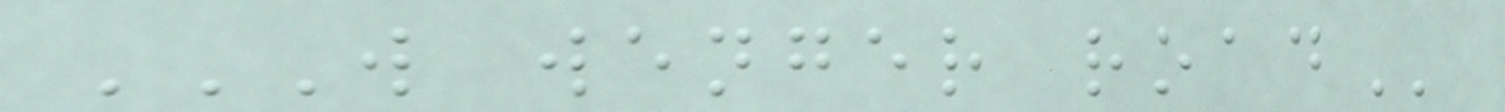W WENGER ROAD
